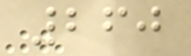260
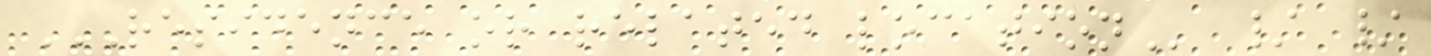RESIDENCE OR RELATED LOCATION / /
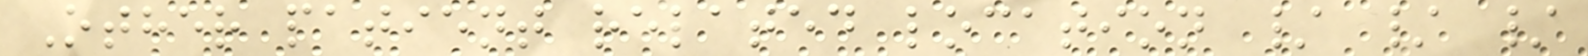Other patient related location / / /
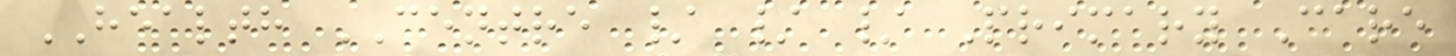HEALTH CENTRE / / / Primary Care
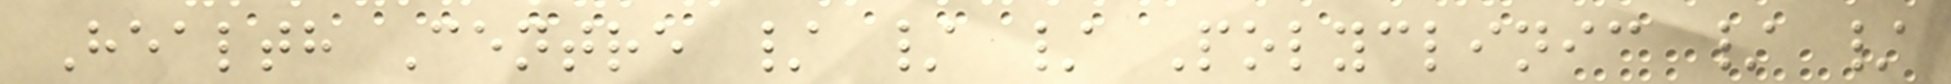Health Centre / / / Polyclinic / /
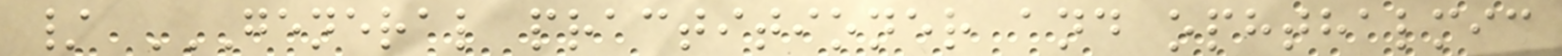/ GENERAL PRACTITIONER AND OPHTHALMIC
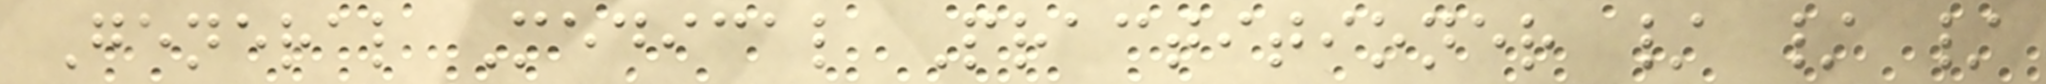General Medical Practitioner / / /
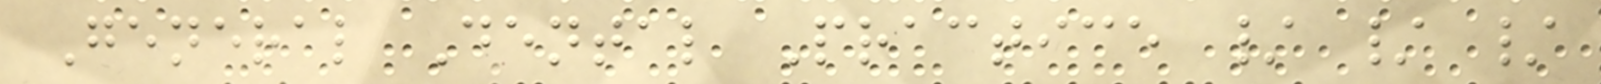General Dental Practice / / /
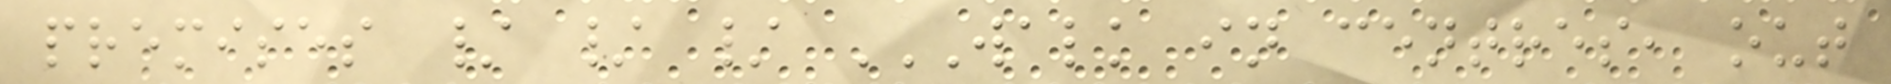premises / / / WALK IN CENTRES, OUT
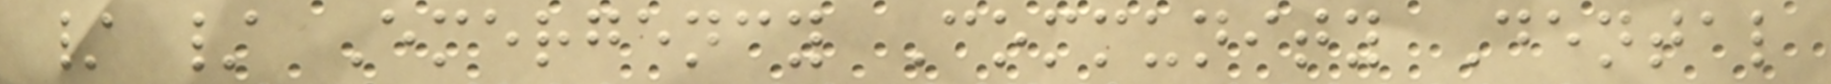/ / Emergency Community Dental
